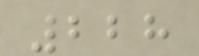228
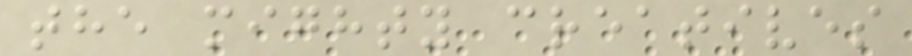the mighty creatives
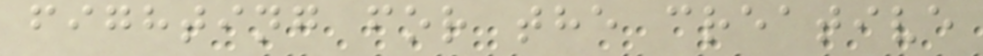fighting for the creative
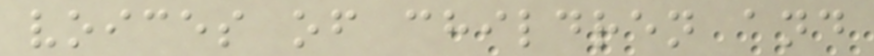voices of children and
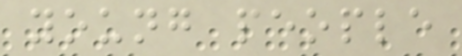young people
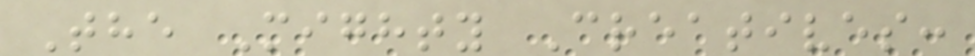The Mighty Creatives:
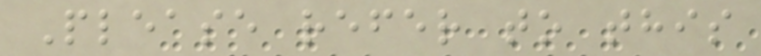Please refer to this
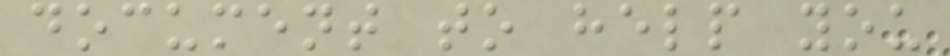document to help you
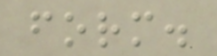form.
